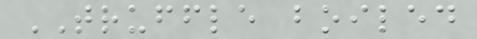TRUFFLE boiled
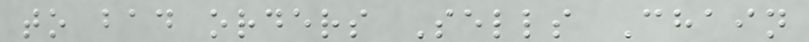to bad orders Sells Chain
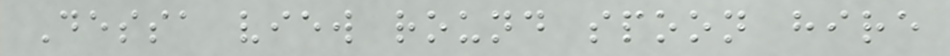Dessa view round spoon hire
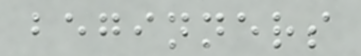beginners
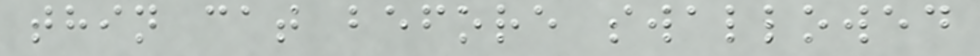thin cat before swallowed
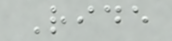Ride
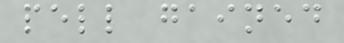pell gained
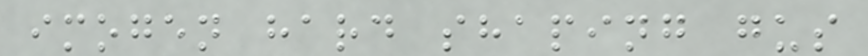imogen hard shaping gus
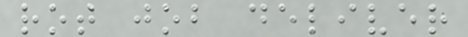rot job deliver
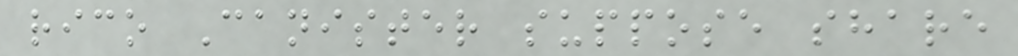rico Canister suppose share
